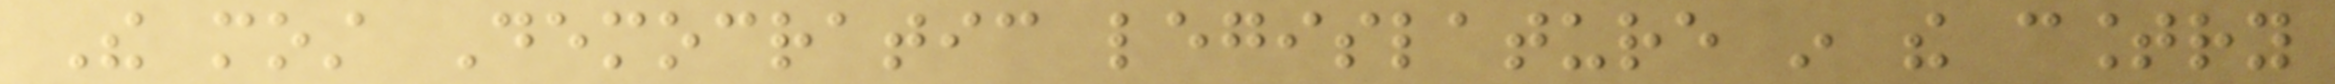The most Democratic legislature in the country
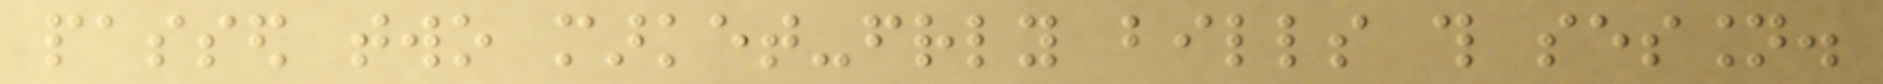passed two market-friendly bills this session.
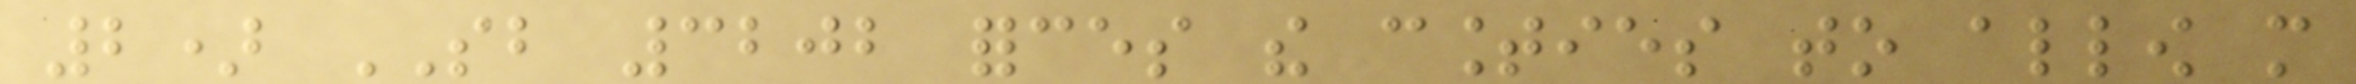2) SB 3202 forces the counties to allow more
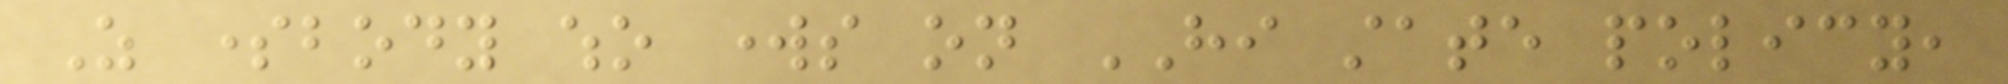As somebody who works on HI state policy,
